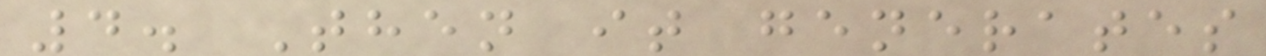4. Then it generates
